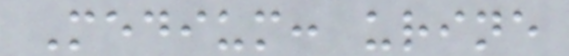Medium: urine
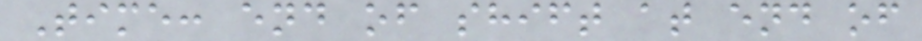Time: end of shift at end of
